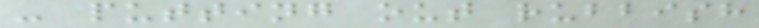- putting out rubbish
